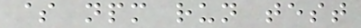$ npm run test
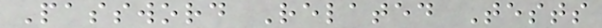Password Related Tests
